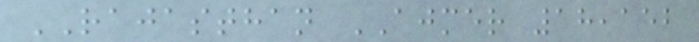RAJASTHAN AJMER 18,152
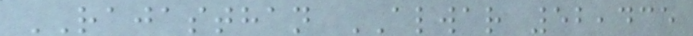RAJASTHAN ALWAR 52,435
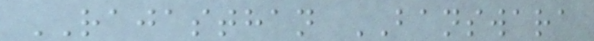RAJASTHAN BANSWARA
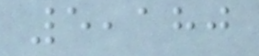5,180
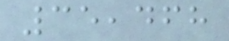35,468
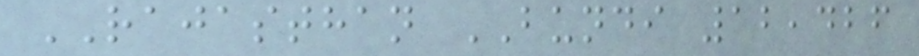RAJASTHAN BUNDI 12,426
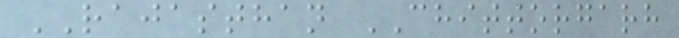RAJASTHAN CHITTORGARH
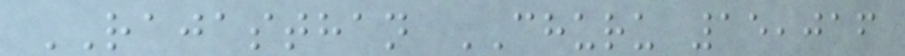RAJASTHAN CHURU 15,016
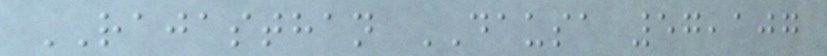RAJASTHAN DAUSA 57,107
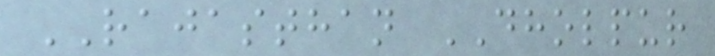RAJASTHAN DHOLPUR
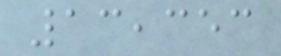13,353
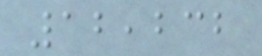12,232
